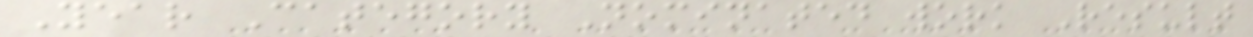Year Category Nominated work Result
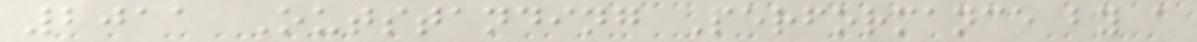2011 Outstanding Performance by a
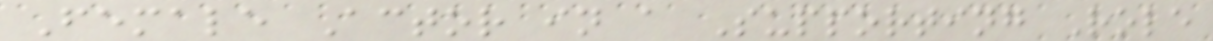Female Actor in a Supporting Role
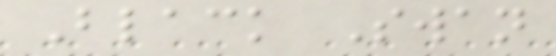Black Swan
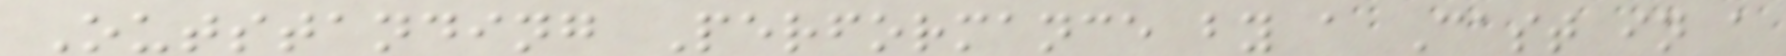Outstanding Performance by a Cast in a
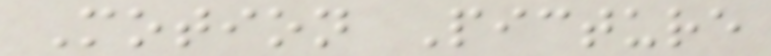Motion Picture
